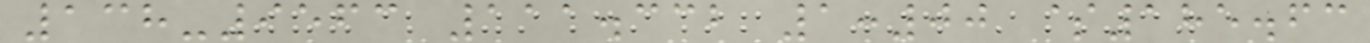138-9563 111.332 1:00 $185.63
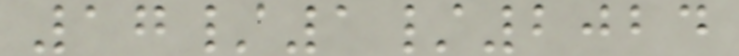17/1/2024
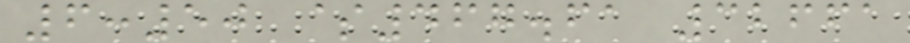6:50 $467.61 32661
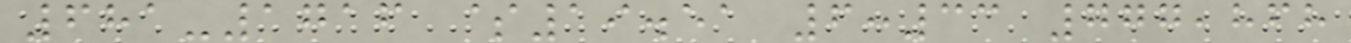681-1716 $19.51 6:33 777,868
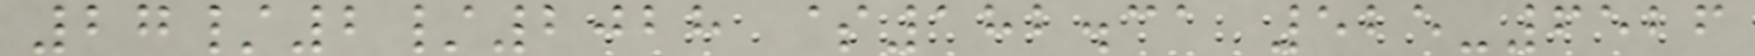27/2/2028 $182.31 525-6526
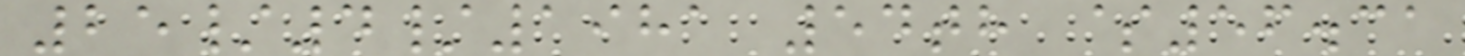25/4/1981 54th $56.31
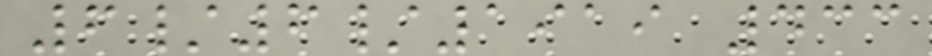6/6/1919 433
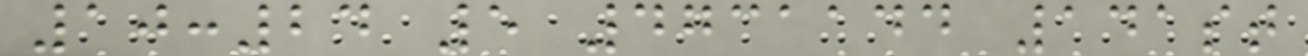10:24 5 4731144 141st
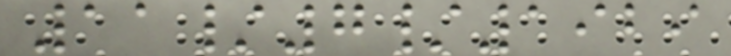11/7/1929
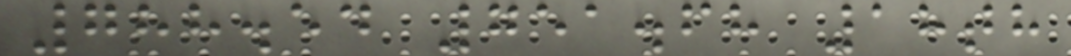788.54 751.68 18th
